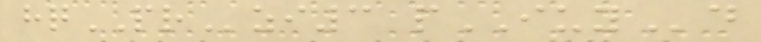hqPRzi3 pIUYd
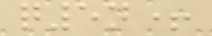q5n+
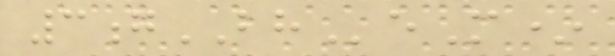3gBHeM*
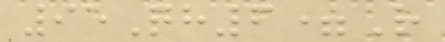95Qh6=R
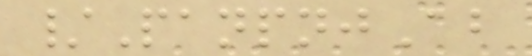/PanpnjAb
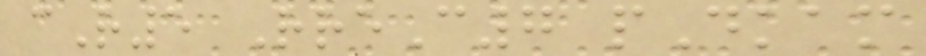cR5 RreC7 pDkam
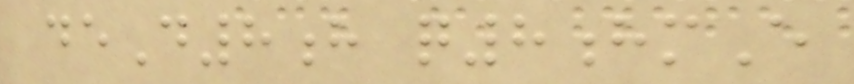deD8h q8hmE
